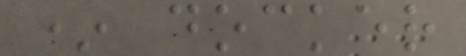* docker
